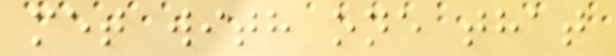met with one that
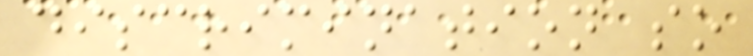discrimination so
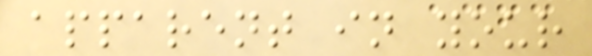apparent in your
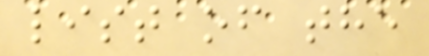list of the
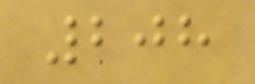208
